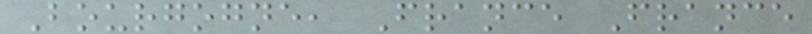Bourgogne, France France
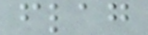flag
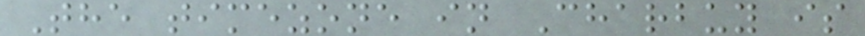The timezone in Charbuy is
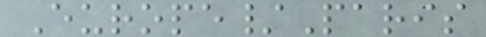Europe/Paris
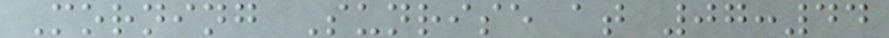Morning Sunrise at 07:44
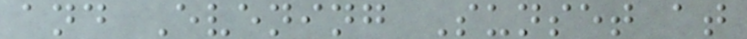and Evening Sunset at
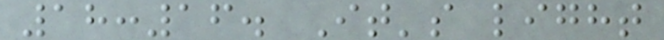18:16. It's light
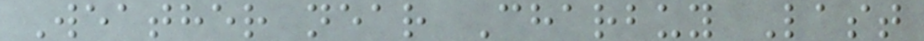Weather near Charbuy Last
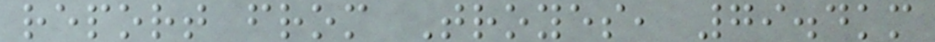report from Troyes, 79.4km
